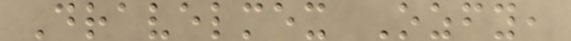Dravelmex Ozfy,
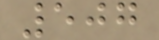507
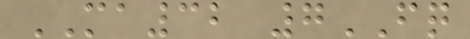MA32 7FQ
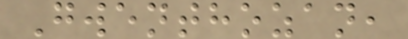Gwenthozan,
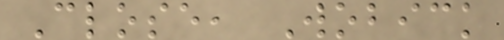Close, Wobick
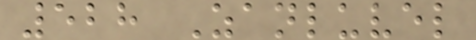528 Zanluvel
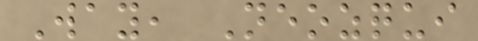Way, Neozqui
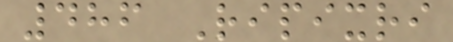486 Ripixri
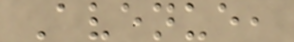Avenue,
